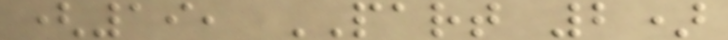(19, PART 2)
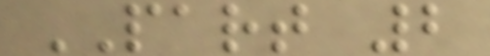PART 2
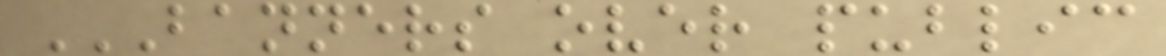BANNERS OVER PUBLIC
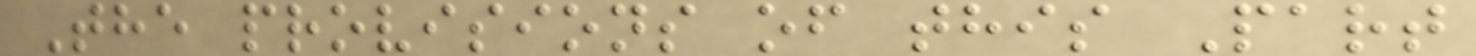The provisions of this Part
